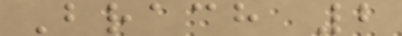Brach 2
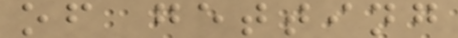of getting
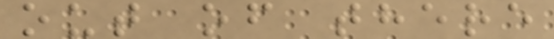out of there
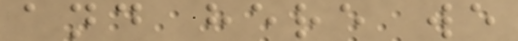and here we
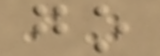go
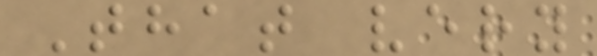That very
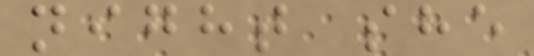night she
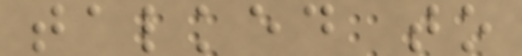talked to
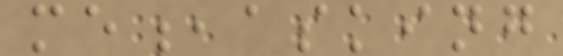me,asking
